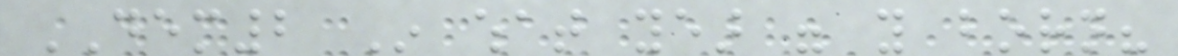DEM2 In what year were you born?
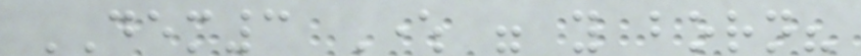DEM3 Where were you born?
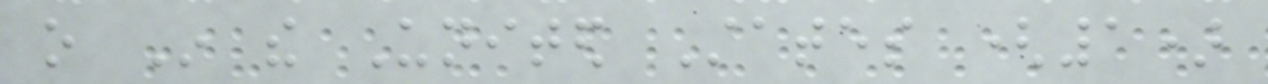o In the United States (1)
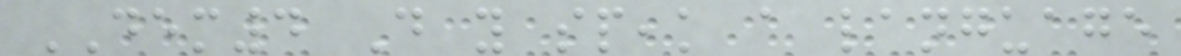DEM4 Do you speak a language
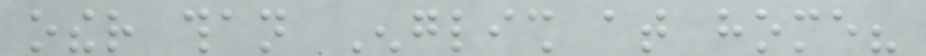other than English at home?
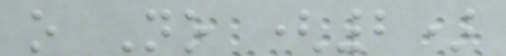o No (2)
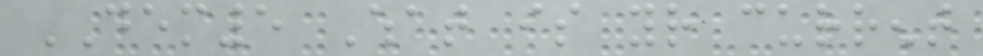DEM5 What is your current
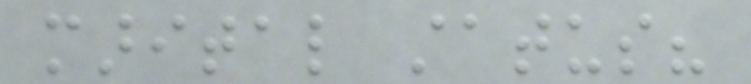marital status?
